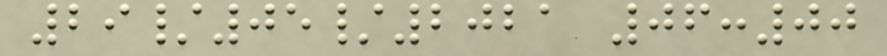29/05/2021 06:00
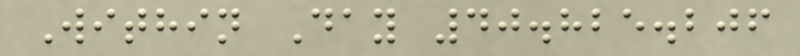Within Day 40.825.206
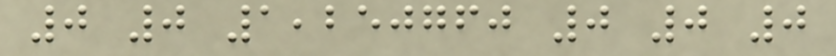0 0 1,250760 0 0 0
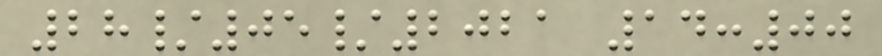28/05/2021 14:00
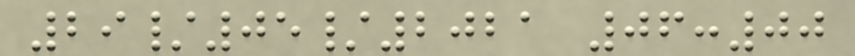29/05/2021 06:00
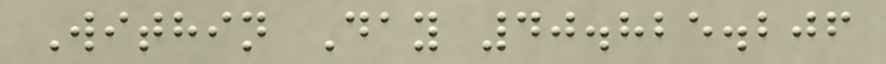Within Day 40.825.206
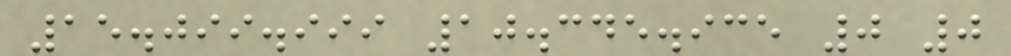15.099.999 10.345.935 0 0
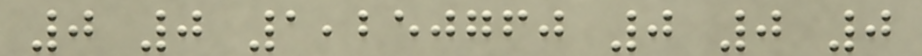0 0 1,250760 0 0 0
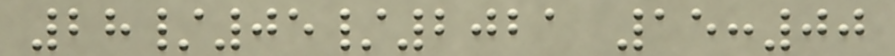28/05/2021 15:00
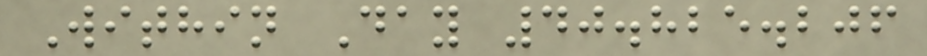Within Day 40.825.206
